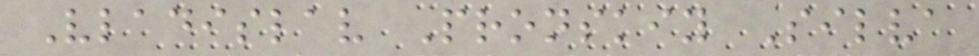Vladislav Pronskiy Silva
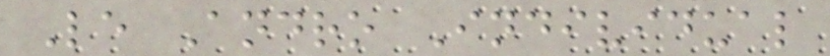Le Andro Individual
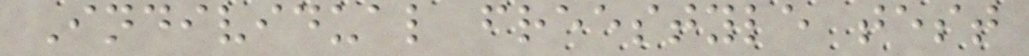Individual freestyle test
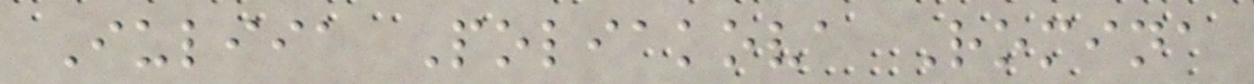Iuliia Poliakova Romina
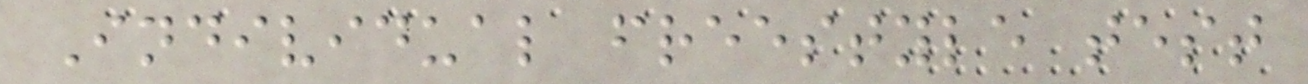Individual freestyle test
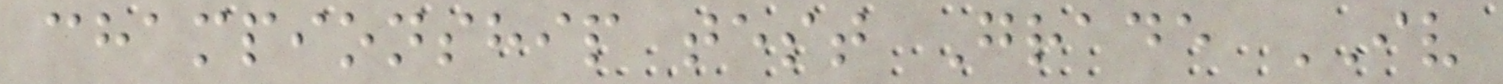championship test Grade IV
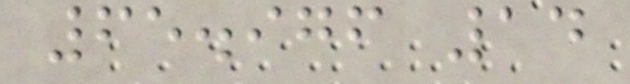65.976 14
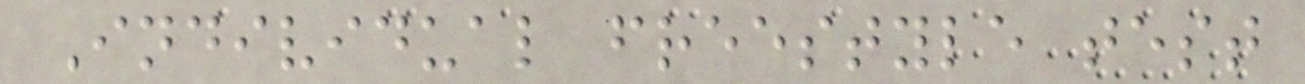Individual freestyle test
